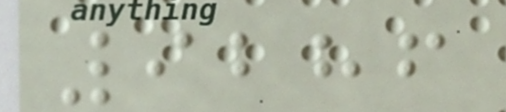9286
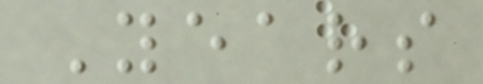Years
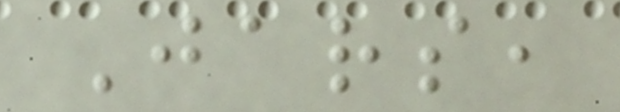Jars,
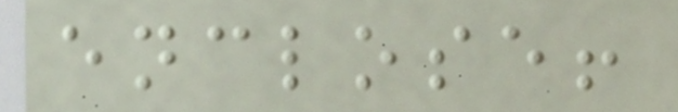enclose!
